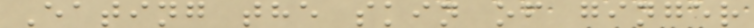Eating the skin of ginger
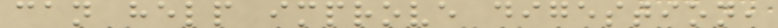can help improve digestion,
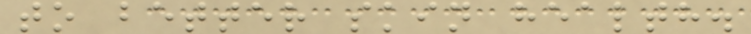to better skin health.
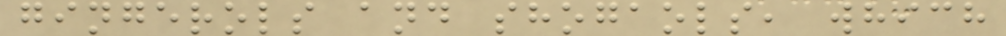gingerols and shogaols, which
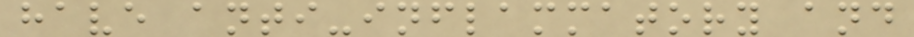have anti-inflammatory and
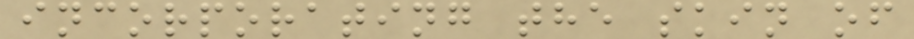incorporating the skin of
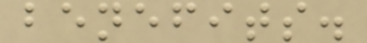benefits.
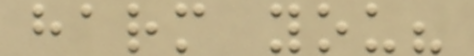harm you?
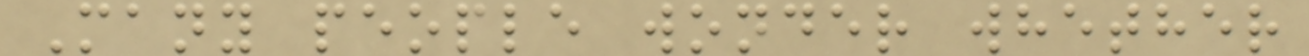Many people wonder whether
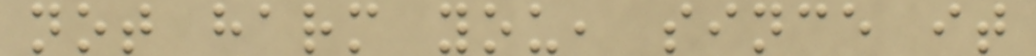not harm you, since it
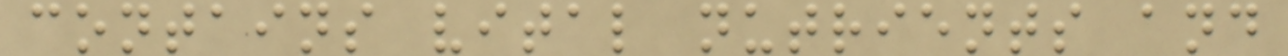contains vital nutrients and
